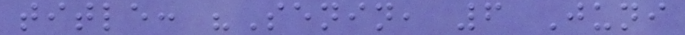title: "Senin, 6 Juni
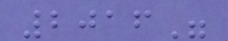2016"
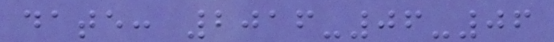date: 2016-06-06
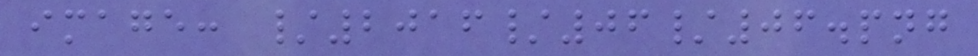image: /2016/06/06.png
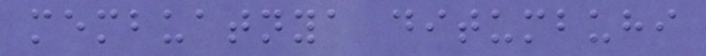membuatnya ditumbuhi
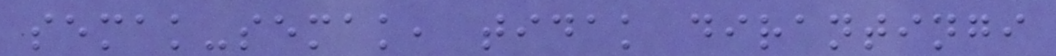semak-semak, tidak dirantingi
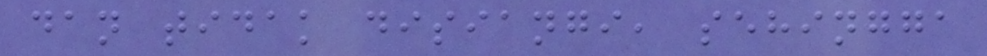dan tidak disiangi, sehingga
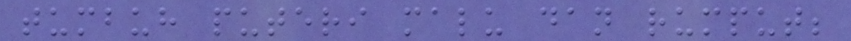tumbuh puteri malu dan rumput;
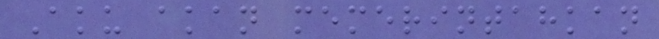Aku akan memerintahkan
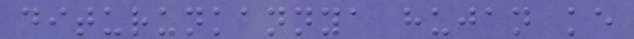diturunkannya hujan ke
